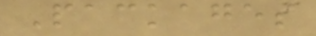Packages
